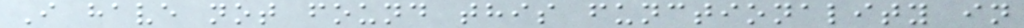I have not found this functionality in
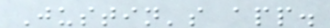Justin's app.
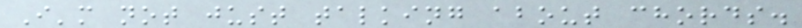I'm not just talking about chords.
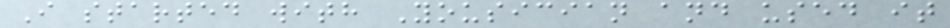I started with Yousician and used it
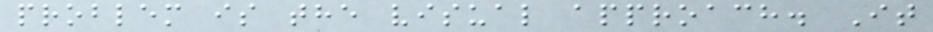problem is the visual approach. It
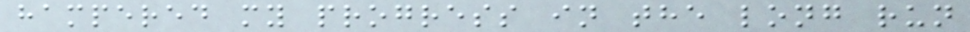hampered my progress in the long run
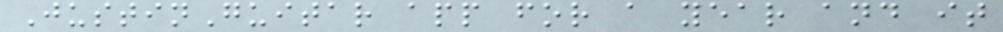JustinGuitar app for a year and it
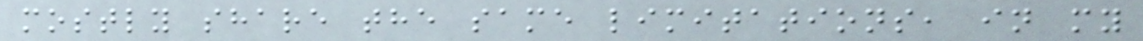mostly share the same limitations, in my
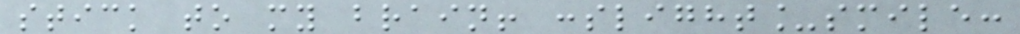stick to my brain! :slight_smile:
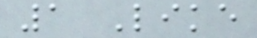1 Like
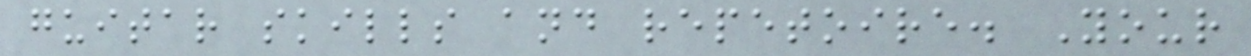guitar skills and repetoire. Your
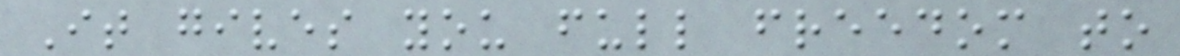It gives you full freedom to
